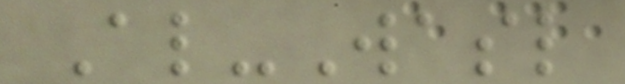Al-Wasl
